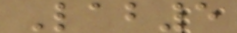Lab5
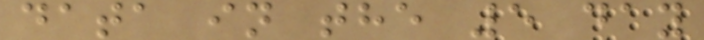data in the 5 day
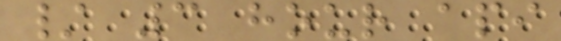/ 3 hour api
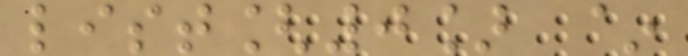list[0] ~
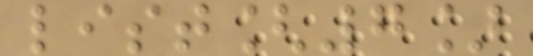list[7]
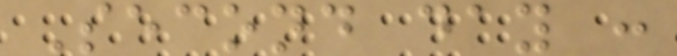Second day :
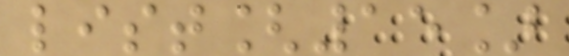list[15]
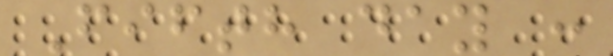Fifth day :
